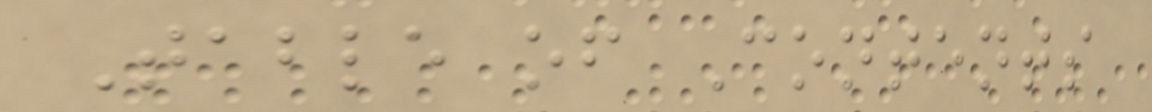Table of Contents
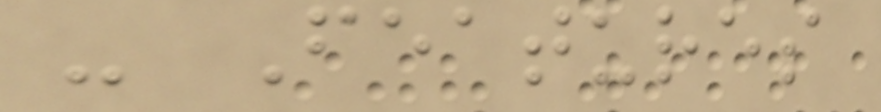- Features
